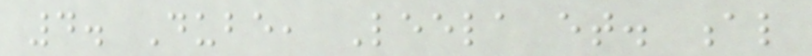4. Dube, Leela et. al
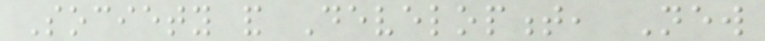Society and Development, New
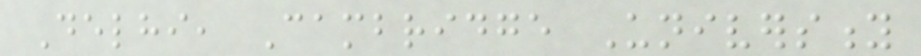Delhi, Cambridge University
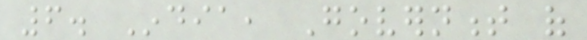6. India, Government of
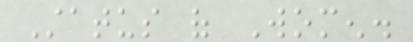Status of Women.
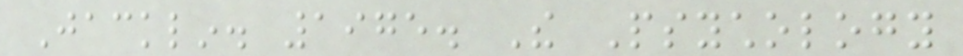Jacklin. 1975. The Psychology
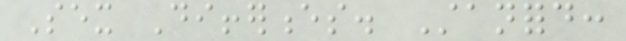Sex Differences. Stanford:
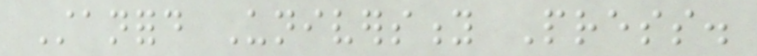Stanford University Press.
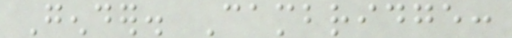Gender. Cambridge:
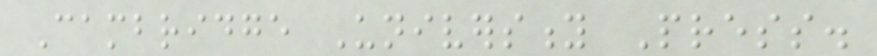Cambridge University Press.
